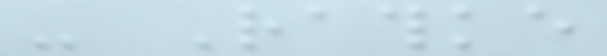- Rathke
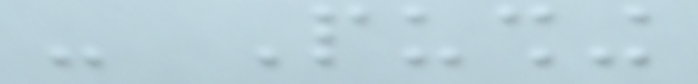- Pushing
